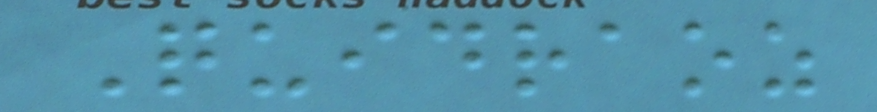Quidraoz
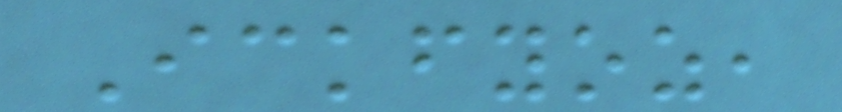Ickfyoz,
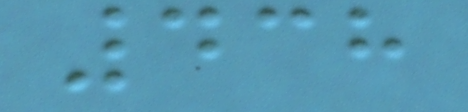438
